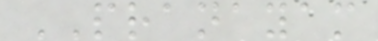PRANAYAM
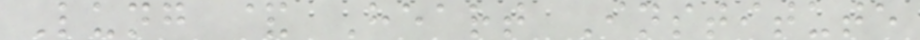Lung & Heart Institute
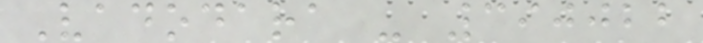Vadodara - 390022
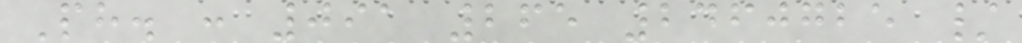Ph. : 091 265 2460725 /
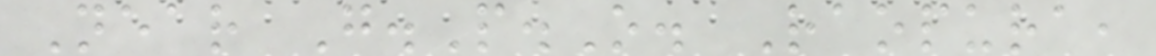Near G.P.O. Raopura,
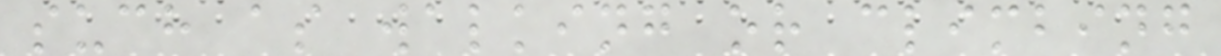such as walking or climbing
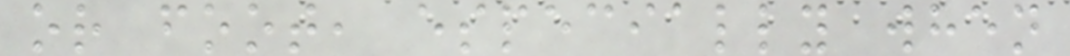or foot, especially when
